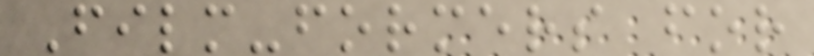Film-formers for
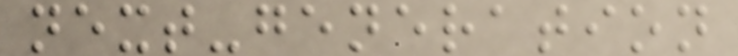next-generation
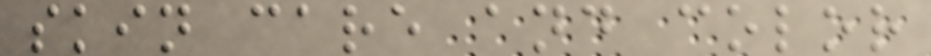skin care and color
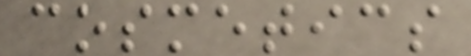cosmetics
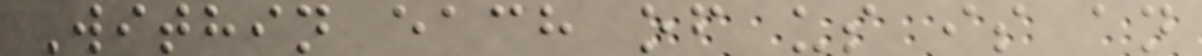Within each of us is an
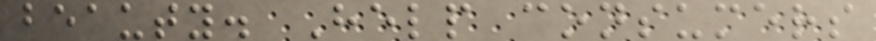beauty. Help consumers
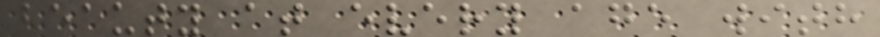beauty at every age with
